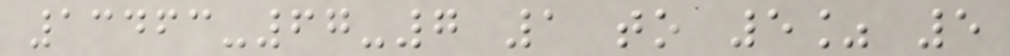13463-67-7 1 to 5% 5
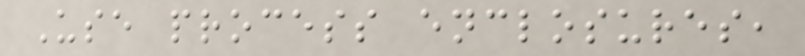Use process enclosures,
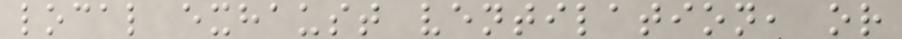local exhaust ventilation, or
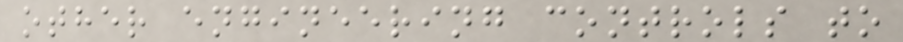other engineering controls to
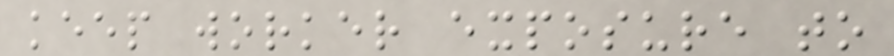keep worker exposure to
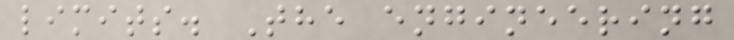limits. The engineering
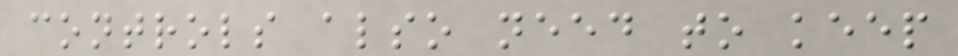controls also need to keep
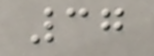37
